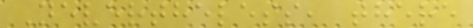Nevertheless, there
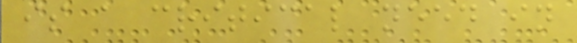is a critical need in
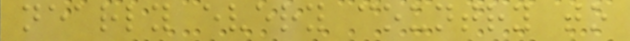nearly every country to
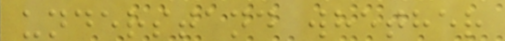understand whether
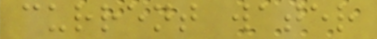current water
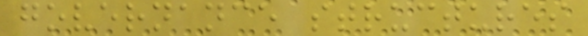governance structures
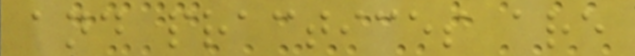and practices are
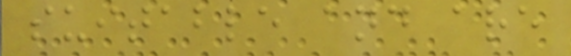suitable and are
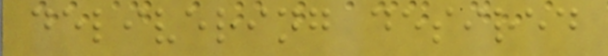delivering desired
